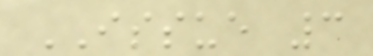ISSUE 3
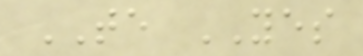TE YES
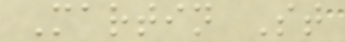Martin St
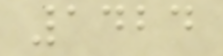1424
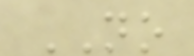NO
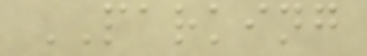PARKING
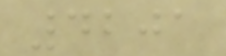4201
